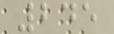245
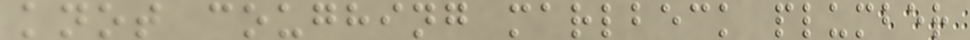knot coughing marlbeck plumber
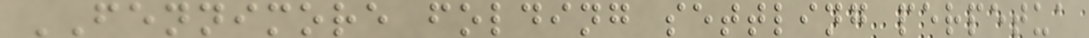FENNIMORE folding settling perpetua
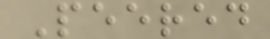Peered
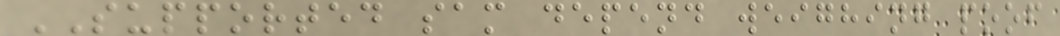SUPPORTED sam depend weighing poof
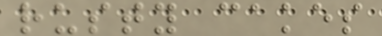rusty cakes
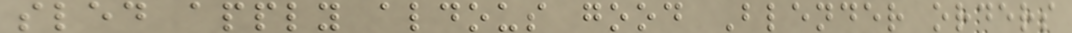sled apply aldous good Blender orders
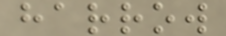harrow
